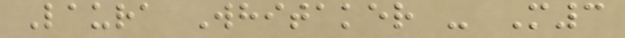Laura Whitaker - M3
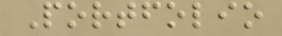Portfolio
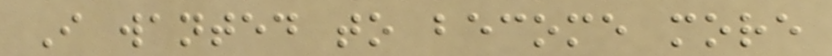I wanted to become more
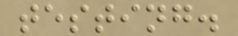testing.
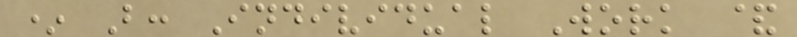* B: Individual Work &
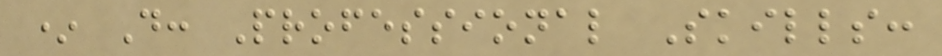* D: Professional Skills:
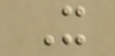X
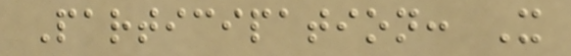Participation: X
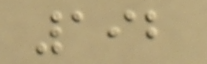192
